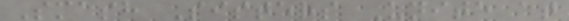Smash Sisters Unite at
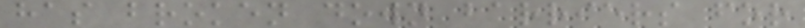has broken down barriers for
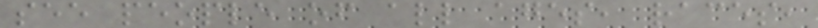see people of all ages, races,
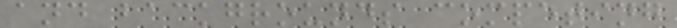and backgrounds competing
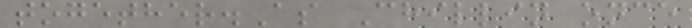together.As Chillin once
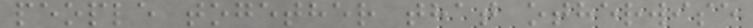people together that otherwise
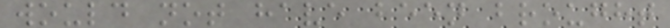would not have been brought
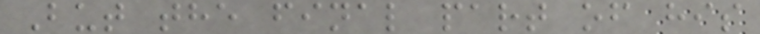But the final part of his
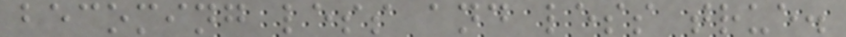becoming less and less true.
